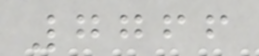7766
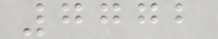7772
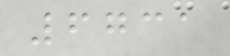6731
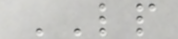LP
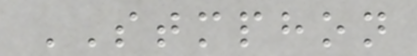STMPHON
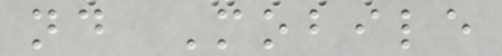nd Mobile
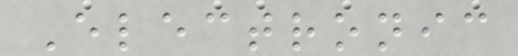Electronic
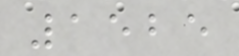1525
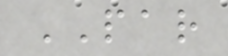PAR
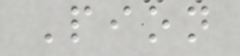Pion
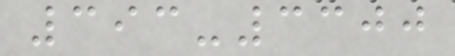393-3300
